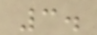3.
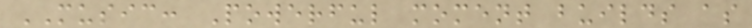MUSIC: Powerful moment builds as
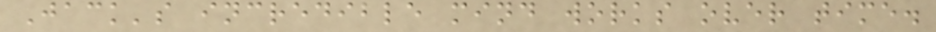Jack's incredible mind works over time.
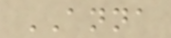ANNA
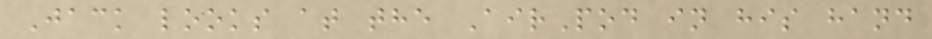Jack looks at the AirPod in his hand
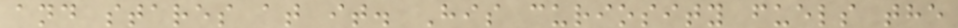and stares at it. His curiosity fuels the
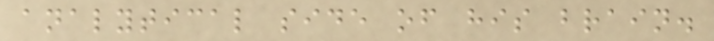analytical side of his brain.
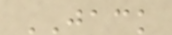JACK
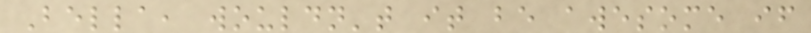Bella, wouldn't it be awesome if
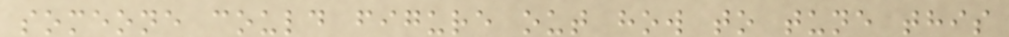someone could figure out how to tune this
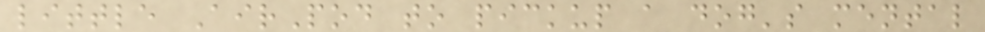little AirPod to pickup a dog's mental
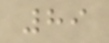89
